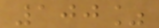100%
